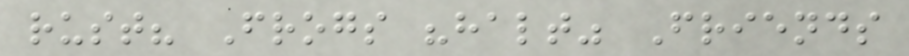rust? Frogs "halt" Friends
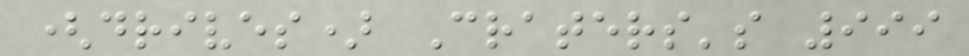(drives) Craters's 999
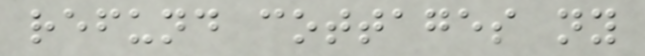refund cottages ny
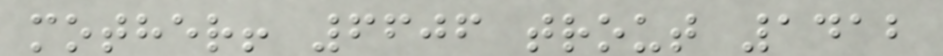mother! 6606 trout 1412
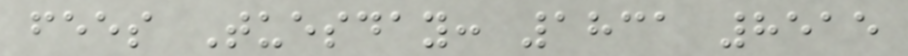fees Tuesday: 1831 8515
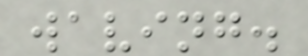waving.
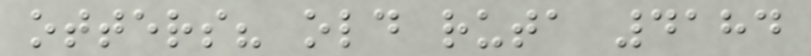otters? old ruta 4184
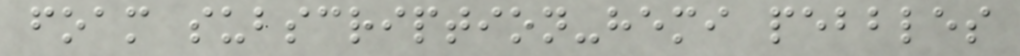foam subscription-hemi pebbles
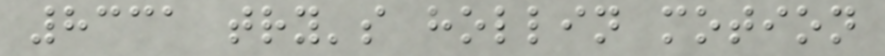8331 try's hollin motion
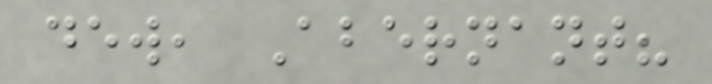dew, Abernant?
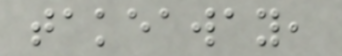takeaway,
